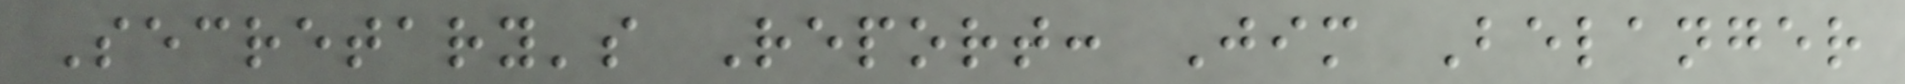Secretary's Report: Jim Belanger
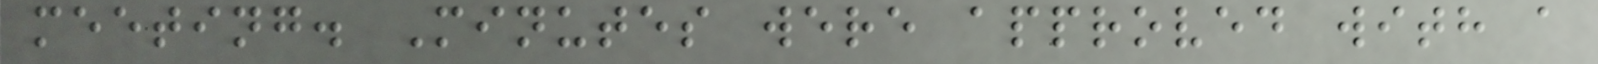meeting. Minutes were approved with a
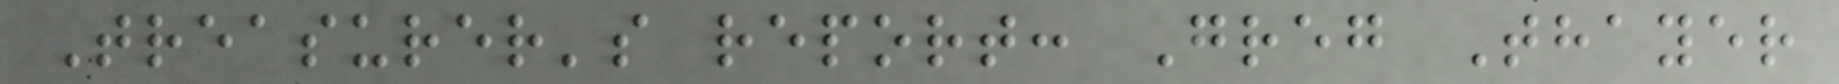Treasurer's report: Greg Thayer
